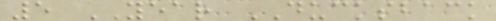5 YEAR DUCKSBACK
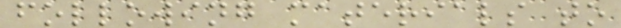following materials to
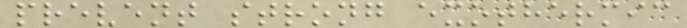prevent strong exothermic
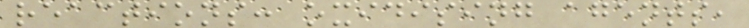reactions: oxidising agents,
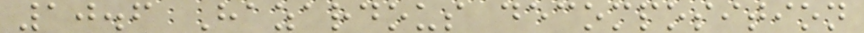10.6 Hazardous decomposition
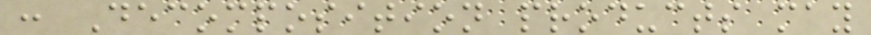: Decomposition products may
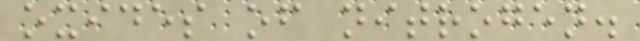oxides of nitrogen.
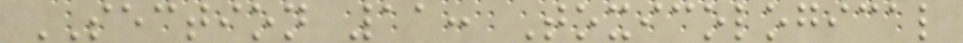SECTION 11: Toxicological
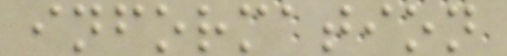information
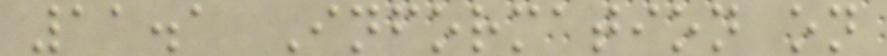11.1 Information on
